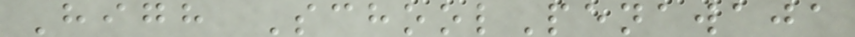High SchoolPenawaja
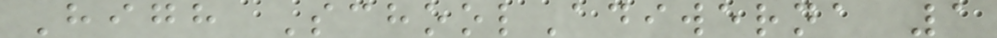High SchoolAdiwerna 1
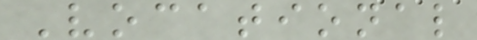Vocational
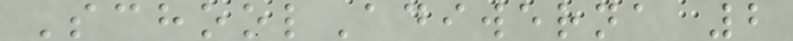SchoolAdiwerna 2
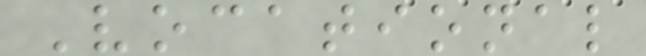Vocational
